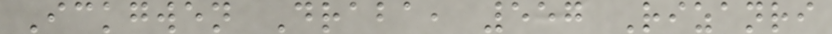Ickgwen Draba, 557 Rizanri
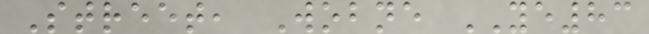Street, Wobne YE83
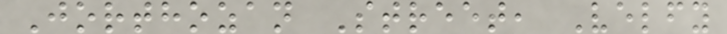Jorthozan Street, Velfy
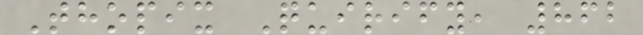Thopix Quirify, 862
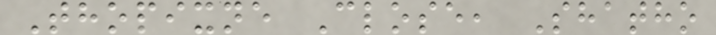Thopixne Close, Shatho
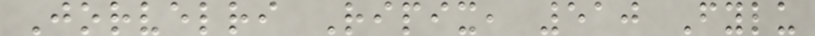Jorvelri Ripix, 510 Fylu
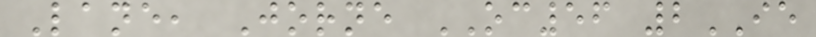Lane, Jorne OC56 2IE
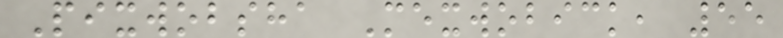Pixwobsha Mexwobick, 55
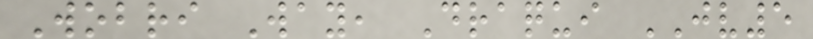Wobri Way, Draqui JV5
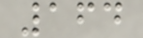164
